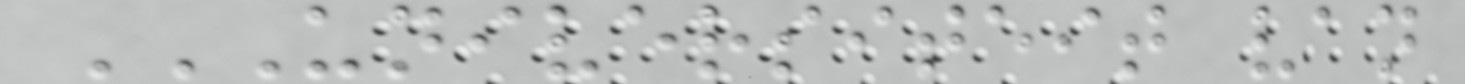UNIVERSITEIT VAN
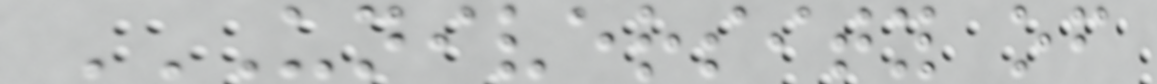UNIVERSITY OF
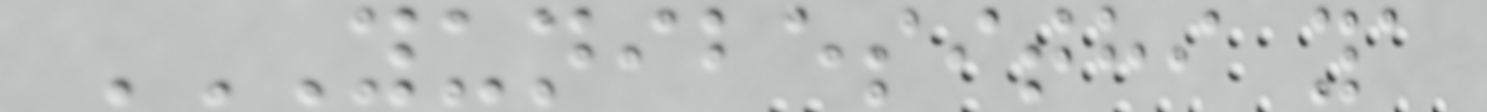YUNIBESITHI YA
